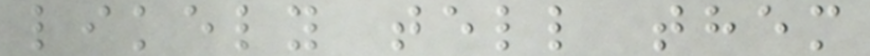likely tell them
